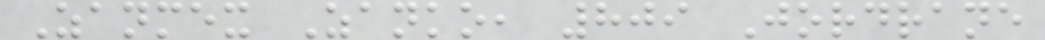Zanmex Zanko, 809 Jordrane
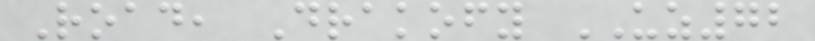Road, Drakofy UZ72
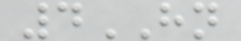4HN
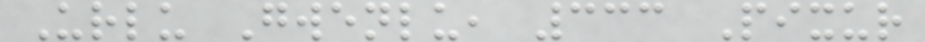Urlu Gwenlu, 333 Pixur
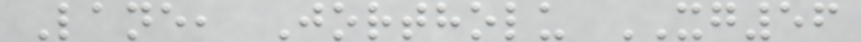Lane, Jortholu XG56
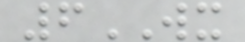6WX
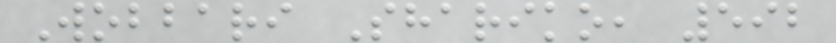Wobbari Shariko, 592
